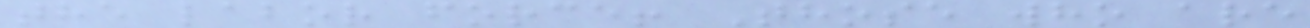the labor force! Those who are
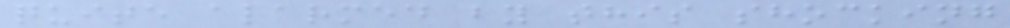quite alarmed by this shocking
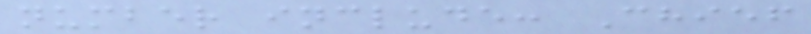number include: Chief
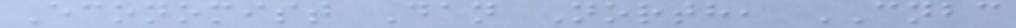Economist Dan North, CNBC
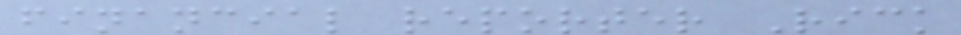financial reporter Rick
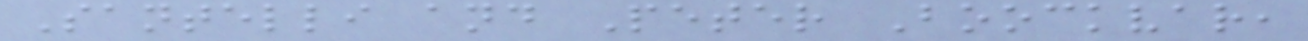Santelli and Peter Boockvar,
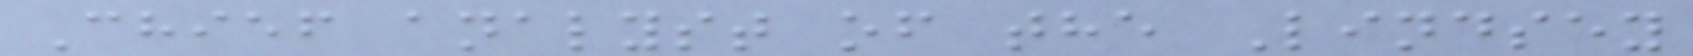Chief analyst of the Lindsey
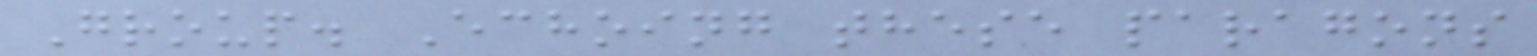Group. Echoing these paragons
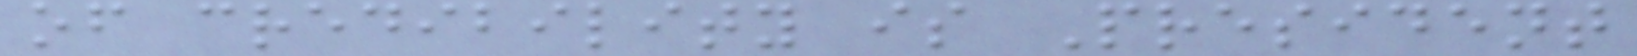of credibility is President
